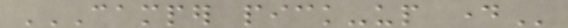CAMPER PICK-UP DAY
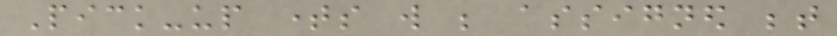Pick-up times will be assigned between
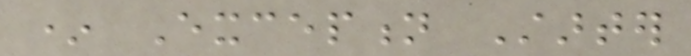* Exception Starter
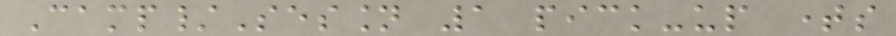Camp/Session 1 pick-up times
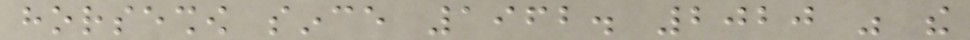horseshow since 1962. 2020 was the
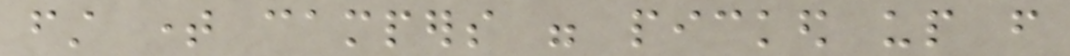first time campers were picked up from
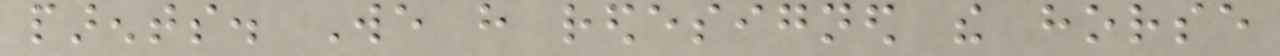parents. We have redesigned the horse
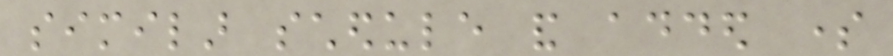similar schedule and added some
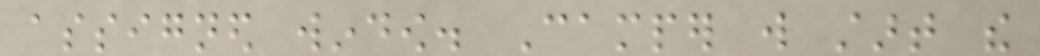assigned window. Camper will start the
